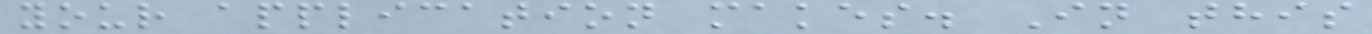your application makes. In this
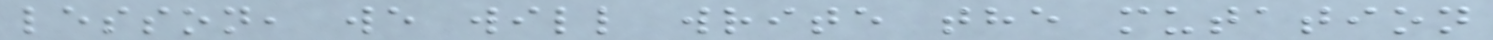lesson, we will write the mutation
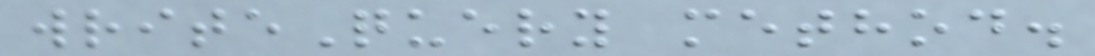writeQuery method.
